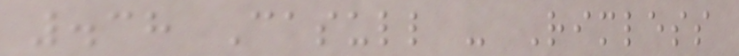.38 Casull - Rimless
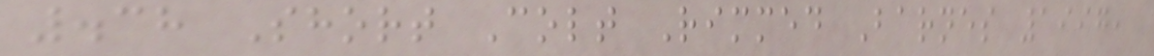.38 Short Colt Rimmed Barnes 1997,
